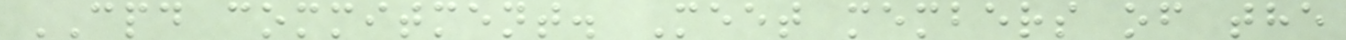CPD commitment. Meet members of the
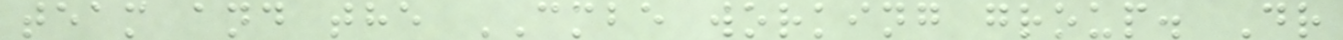team and the CMBE working group. Dr
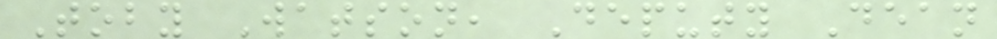Toby Watson, Deputy Dean
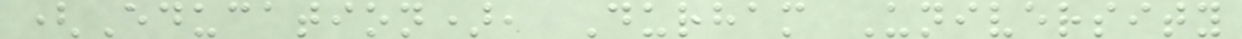(Education), Durham University
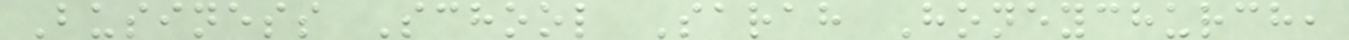Business School Sarah Honeychurch,
